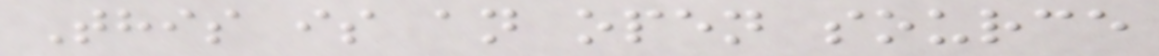This is an open source
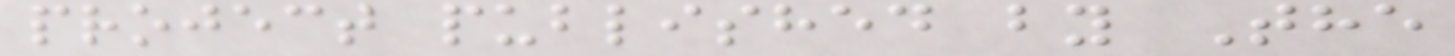project published by The
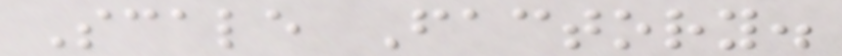Scale Factory.
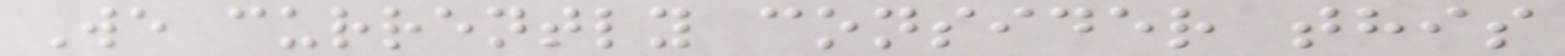We currently consider this
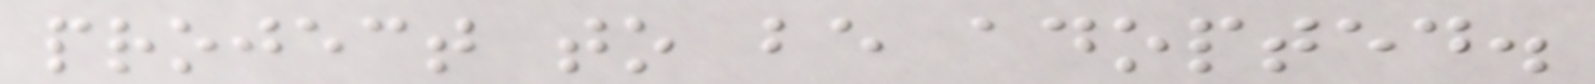project to be adopted.
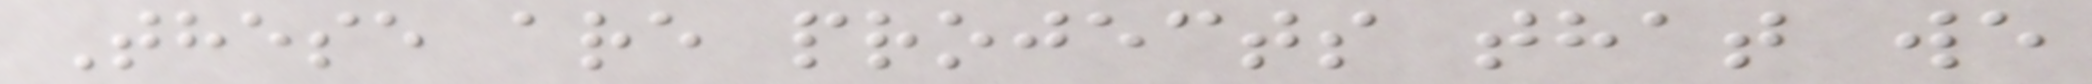These are projects that we
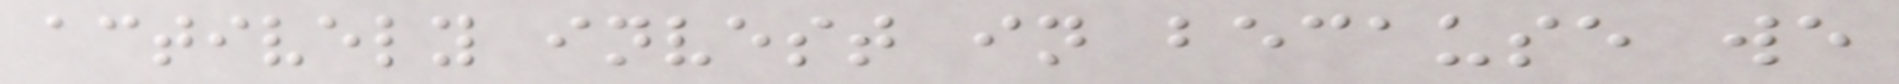actively invest in because we
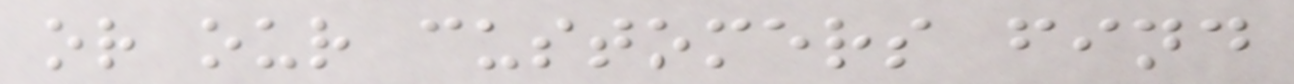or our customers find
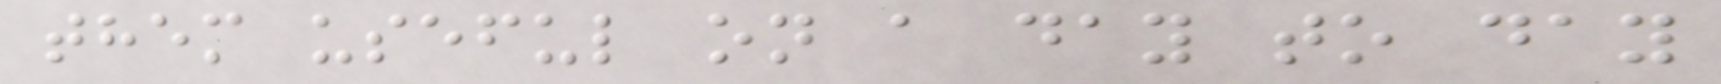them useful on a day to day
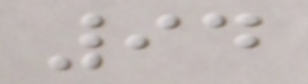94
